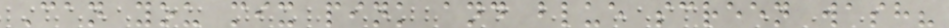Can you mix pink and blue screen wash?
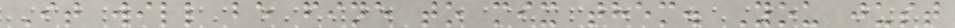It will be fine to mix them. You just
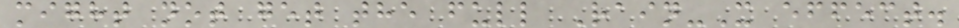might not get the full Rain-X effect.
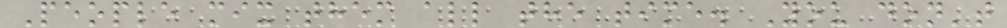People mix them all the time. You don't
